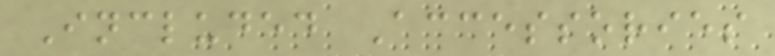Included Accessories
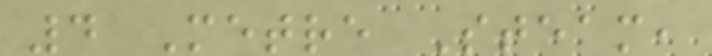4 Metre Steam,
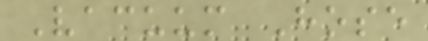Vacuum Hose
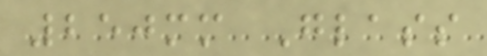250mm Glass
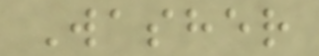Washer
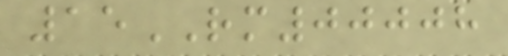15RM00008
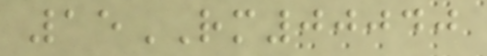15RM00040
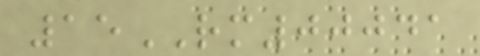15RM00041
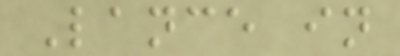Lance in
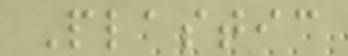Plastic
